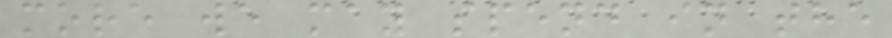more we may spend in the
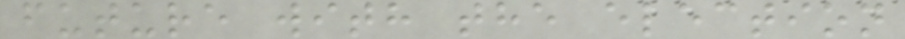future with the election
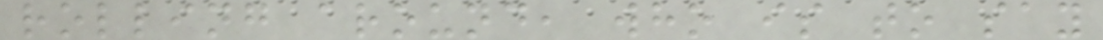rolling around, who is to say
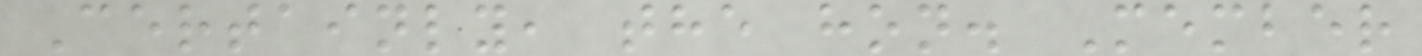Certainly, the hon. Member
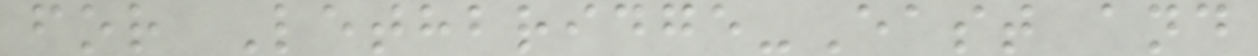for Lethbridge-East and
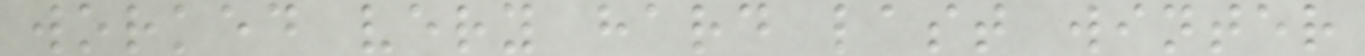worked very hard last winter
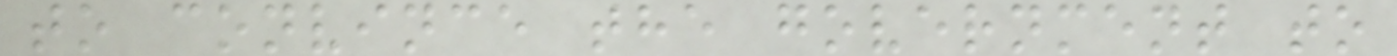to convince the government to
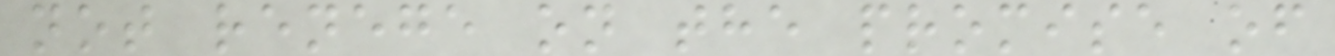not renege on the promise of
